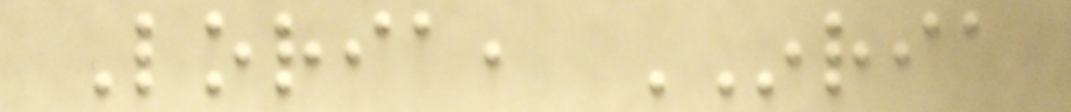Loria, INRIA
